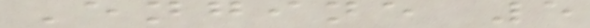Engine 5
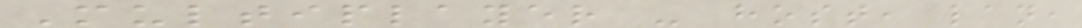Multiplayer - host, lan,
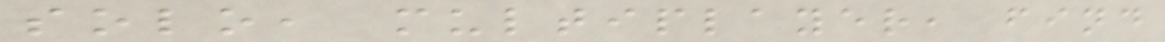solo, multiplayer, find
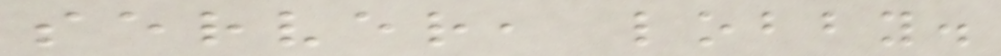server, lobby.
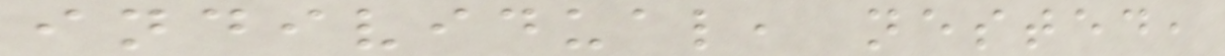individual, nested,
